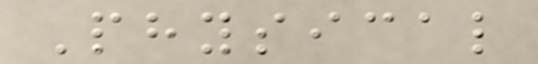Physical
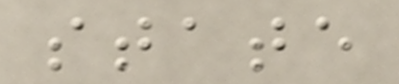state
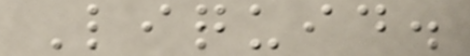Liquid.
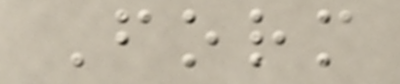Form
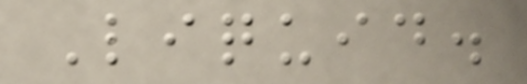Liquid.
